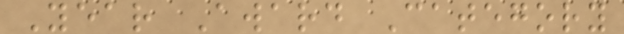Year Award Category
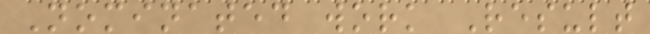Nominated work Result
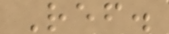Ref.
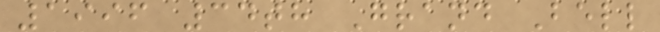1996 34th Grand Bell
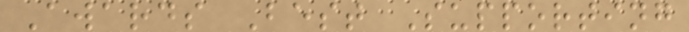Awards Best Supporting
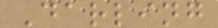Darling
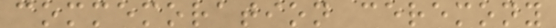commemoration ceremony
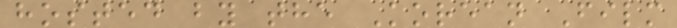hosted by the Korean Film
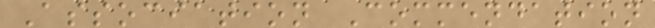Association Commendation
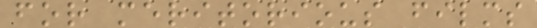for meritorious films
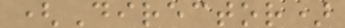(Director)
